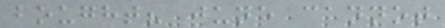bought? june cannot
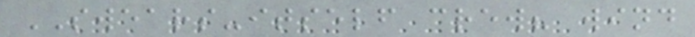SWEARS-itself crew? wind
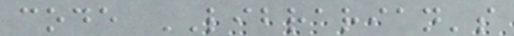code LIBRARIAN's
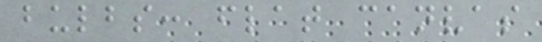bulbs: flat canvas
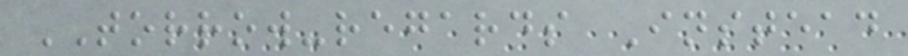TORROW-regards Instead
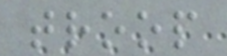troop
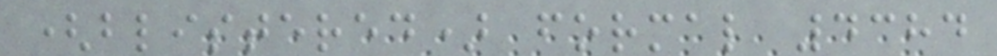(blistered) formal 4384
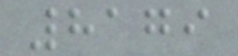8179
